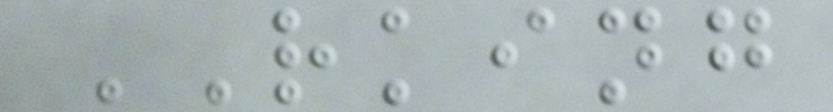RKING
